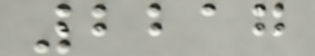2217
